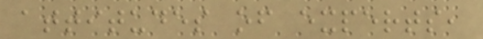attitudes of experts,
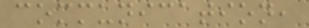communication,
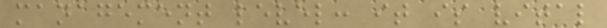management level: it is vital
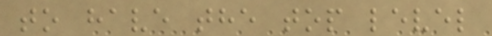to have the top level
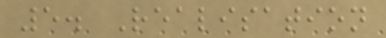5. Realisation
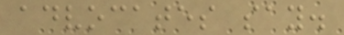advocates say.
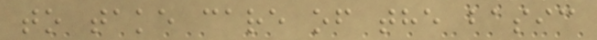to take care of the basic
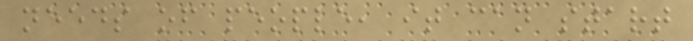needs of people, it can start
